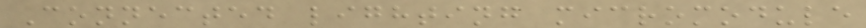Connected lighting micromodule
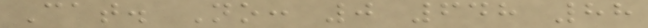Cat. No: 0 648 88
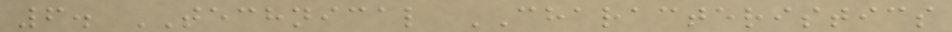6. TECHNICAL CHARACTERISTICS
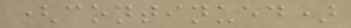(continued)
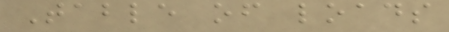Table of loads
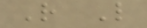R L
